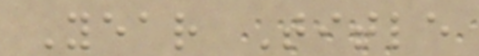Year Title
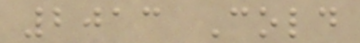2013 Cold
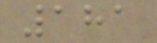181
